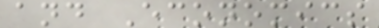and Economics
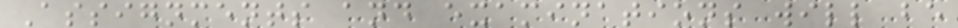Assignments and examinations will be
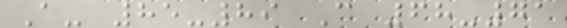A- 85-89 C 68-71
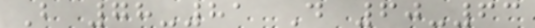B 78-81 D 60-63
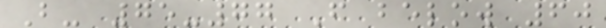B- 75-77 F below 60
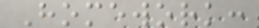Homework:
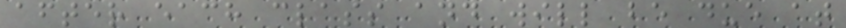after each class and will be due at
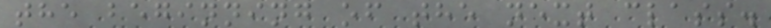the beginning of the next class.
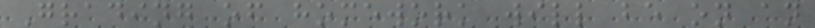Grading of homework will be on an
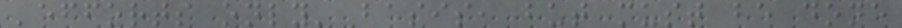'efforts only' basis, but must be done
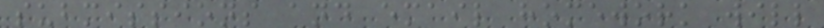submissions and email homework will
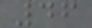46
